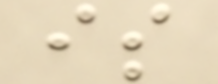is
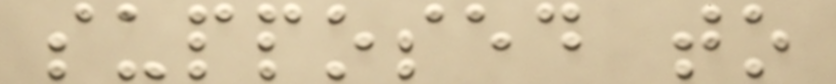supposed to
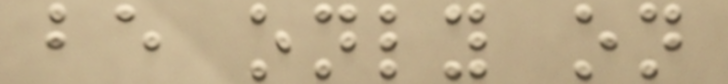be only on
